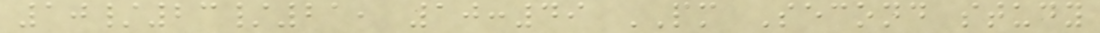10/23/21, 10:49 PM Second study
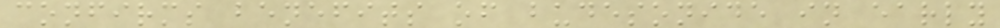confirms benefits of budesonide in early
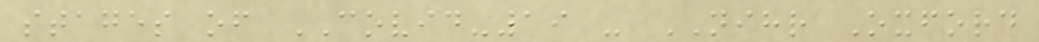stages of COVID-19 - NIHR Oxford
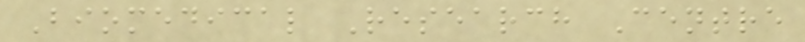Biomedical Research Centre
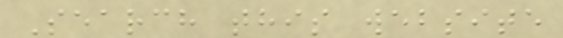Search this website
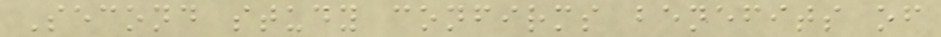Second study confirms benefits of
